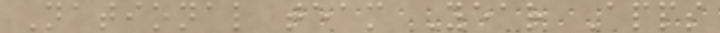National team Year Apps
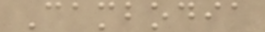Cambodia
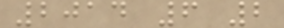2014 6 2
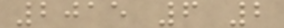2015 6 2
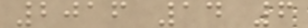2016 14 6
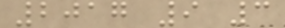2017 9 3
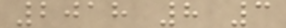2018 8 3
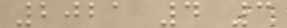2021 4 3
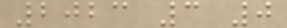2023 3 0
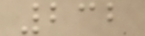232
